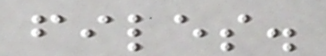files.
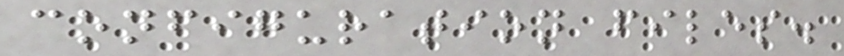configuration files.
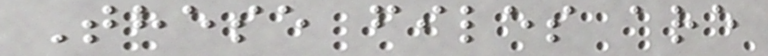These files are
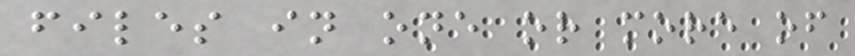files in one or more of
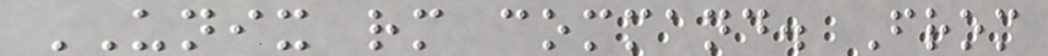UNIX rm command. From
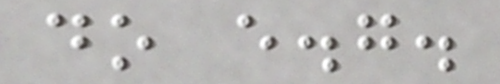do e.g.
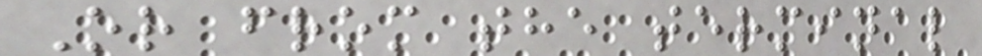Or from the terminal
